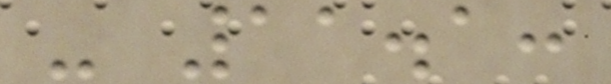- 11.1:
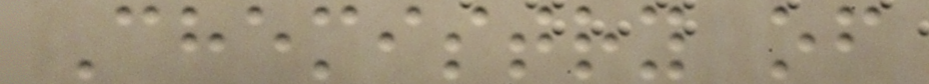Chemistry of
